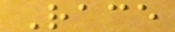Race
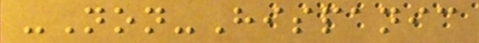-Non-Hispanic
